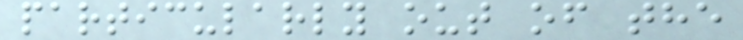particularly out of the
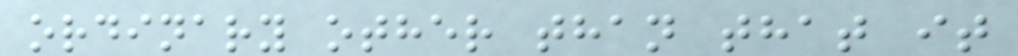ordinary other than that it
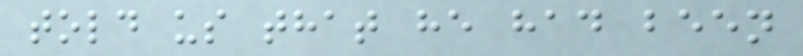told us that he had been
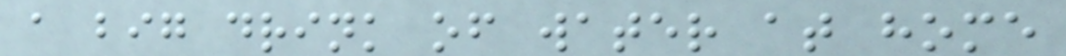a big drink of water at home
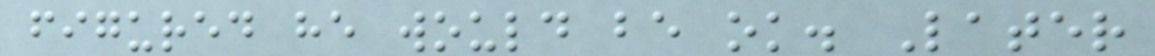figured he would be ok. Later
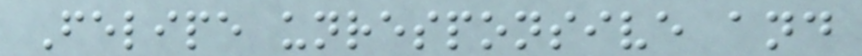Felipe unresponsive and
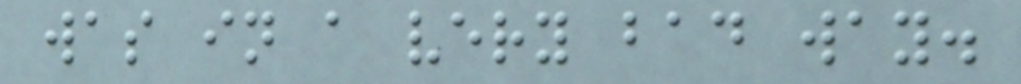was in a very bad way.
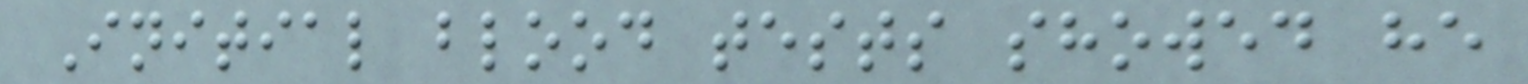Initial blood tests showed he
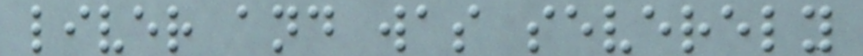liver and was severely
